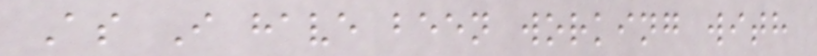As I have been working with
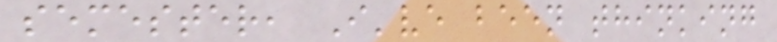semester, I've been thinking
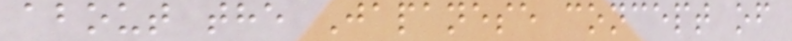about the Japanese concept of
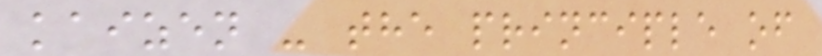kaizen - the principle of
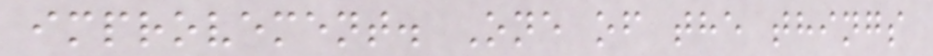improvement. One of the things
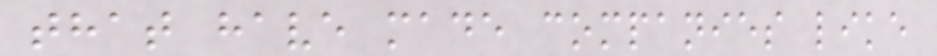that have made companies like
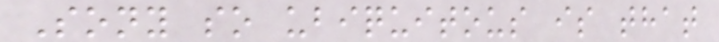Sony so ubiquitous is that
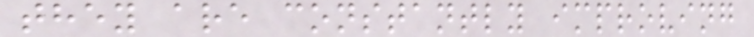they are constantly improving
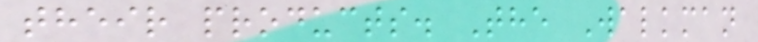their products. The Walkman
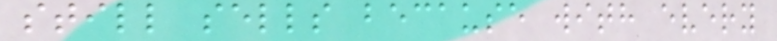still sells because with every
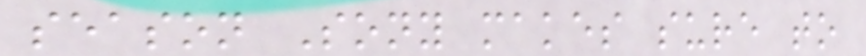season Sony makes sure to
